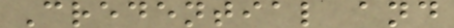Credential and
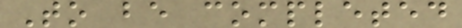To be completed
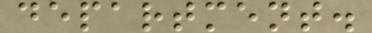department.
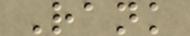Rank
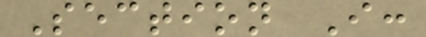Section I:
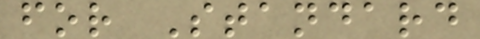for Standard
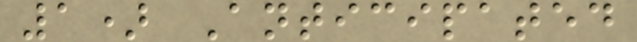1) Anticipated
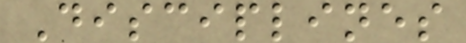Disciplines
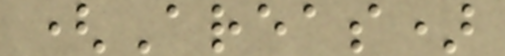(Areas)
